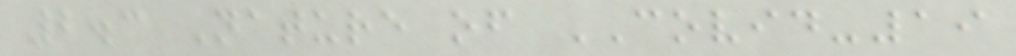2.3 Nature of COVID-19
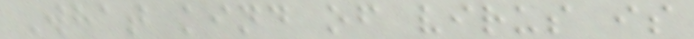What kind of virus is
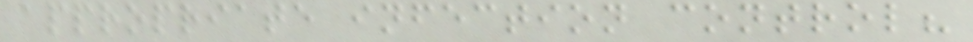appropriate infection control?
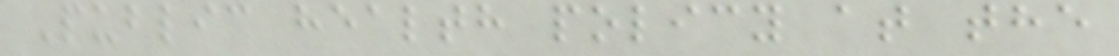Public health policy at the
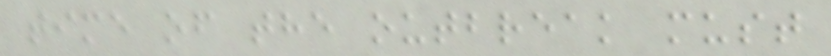time of the outbreak must
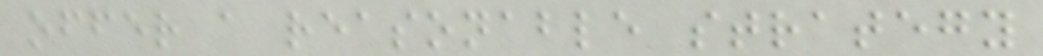offer a reasonable strategy
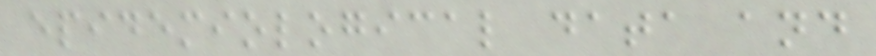epidemiological data and
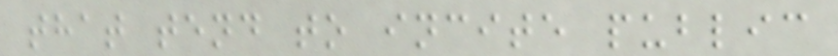that tend to incite public
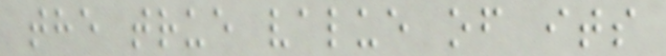the true value of its
